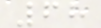68
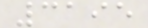3195
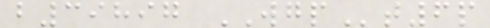b39897 WGPt6p
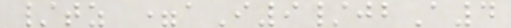/tz =aI9/jbA4
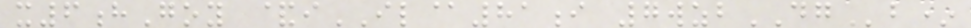x6hGoy &iIL@81i 7wzbDGb*
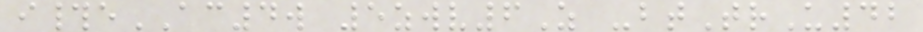i#eAC4w 5zwv6Z -btTrU42
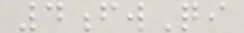4fwQi
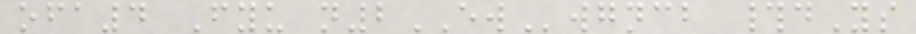ofa4 Fyu n2EWwgncb #dYs
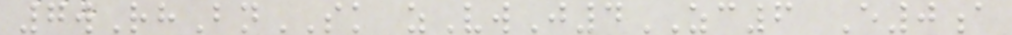7wRhBnSK zVwJ4ZC6 E0a
